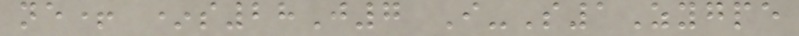ne+ *s28J7 I-S1Zygpe
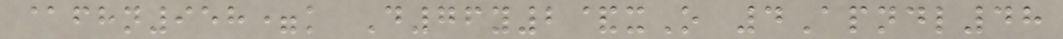@fhn958=k D76y2&xO 4Apndl48
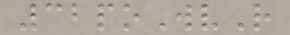32poWvR
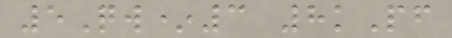5Qw*3 8kPf
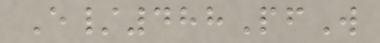E/488PfW
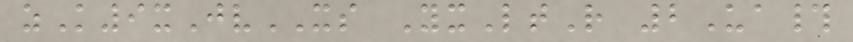zK9xJvXS YxLtR 2Ua#
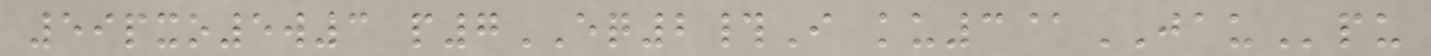59pxo5w3 p7EQ2#I ku3@JAUpu
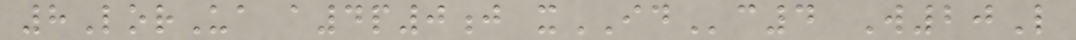8LorUa a4p0j xIDc4 W20L
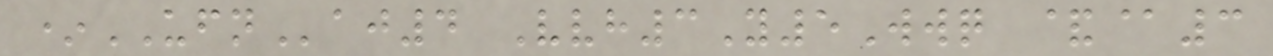*UFNaj4 Vvh3Y5Wwq &@3
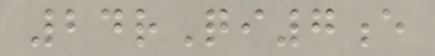24rQi7e
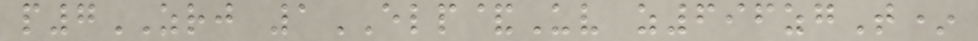p7ZRJ 1ELP&Uv z696zgT*
